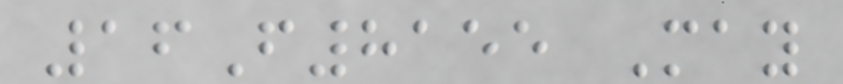16F8155 May
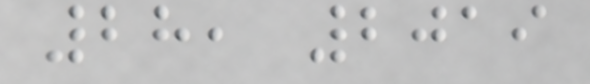28, 2019
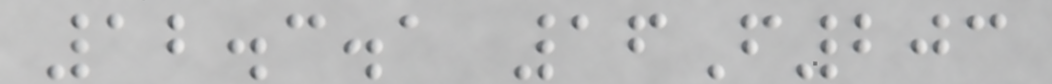12.3.1 16F203
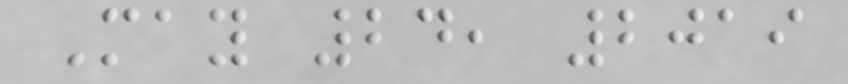May 24, 2019
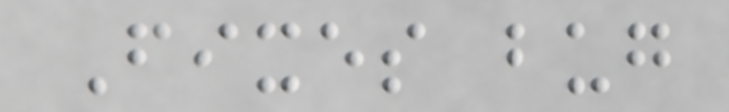Fixes bug
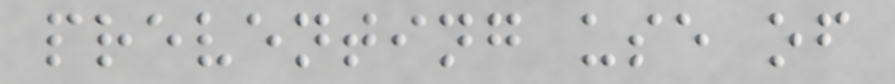preventing use of
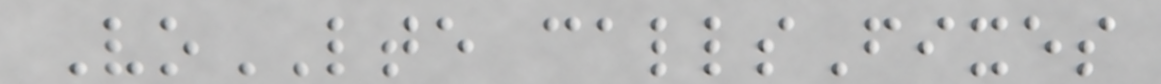VoLTE callsFixes
